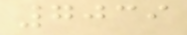7039
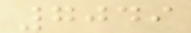7049
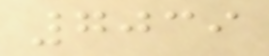7039
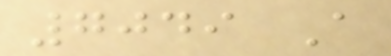7049 A
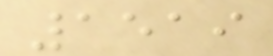1519
